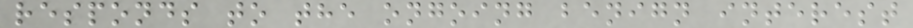responds to the ongoing benign interest
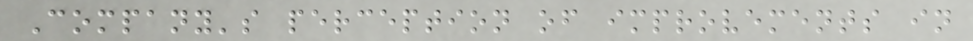Company's perception of improvements in
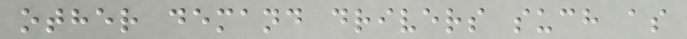other demand drivers such as
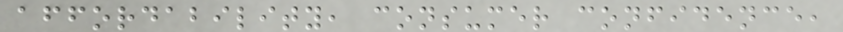affordability, consumer confidence,
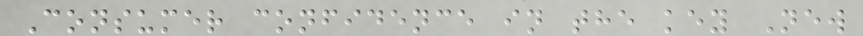Consumer confidence in the key New
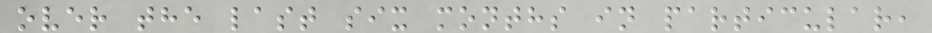over the last six months in particular,
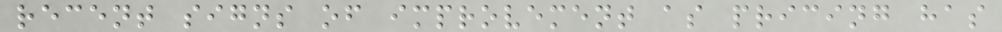recent signs of improvement as pricing has
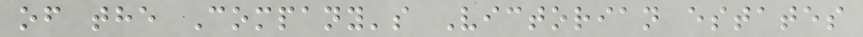of the Company's Victorian estates
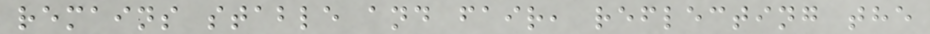remains stable and fair, reflecting the
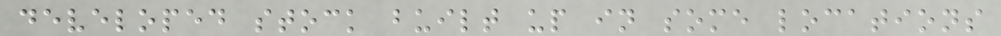developed stock built up in some locations
